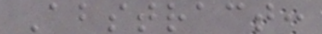Abstract:
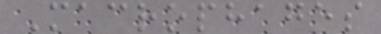Macrophages
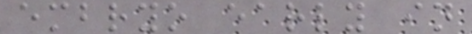embryo early in
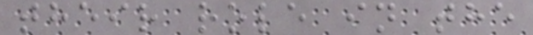their role in the
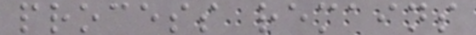process remains
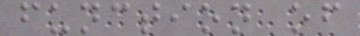function of
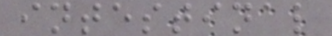intestinal
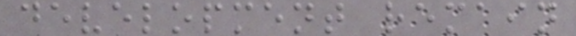development remain
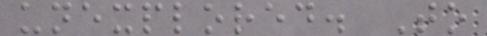unexplored. To
